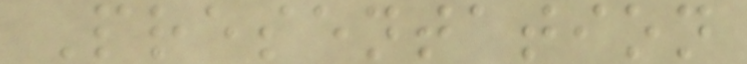Presentation
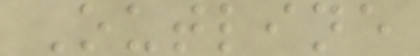Outline
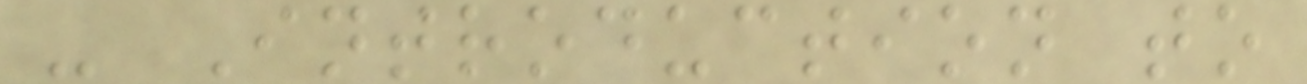- Introduction to
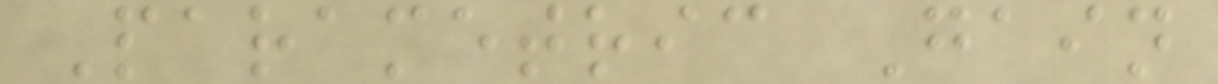Parametric Gain
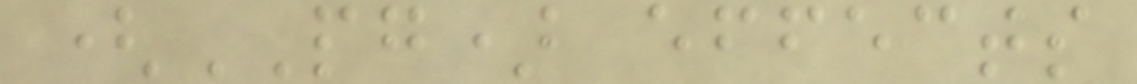(PG) effects
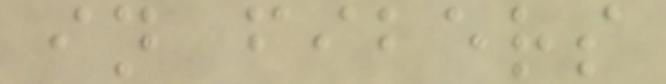in fibers
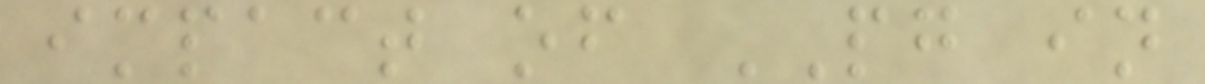impact of PG in
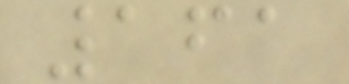161
